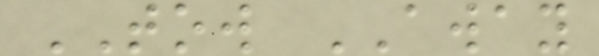TOW AWAY
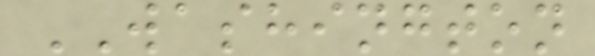WASHINGTON
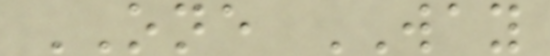ONE WAY
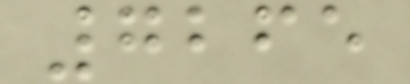7265
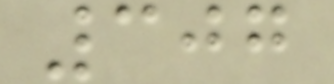307
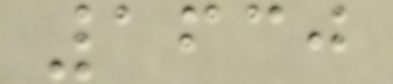1630
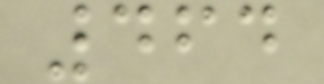464
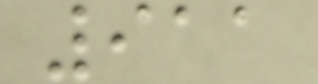911
